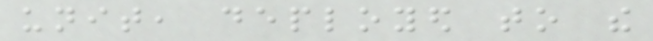unit, deployed to the
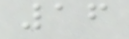16
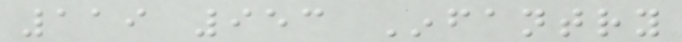119 953 Infantry
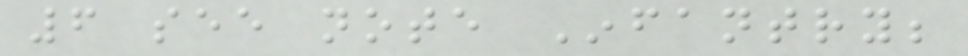6 see note Infantry;
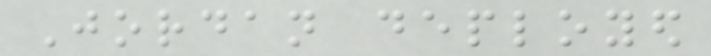Jordan deployed
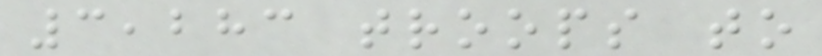3,283 troops to
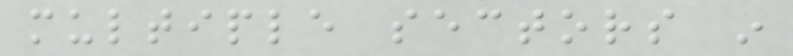multiple sectors in
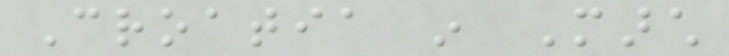Croatia in March
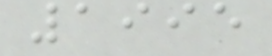1995
